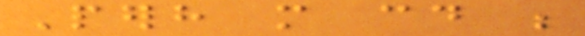Perhaps more could be
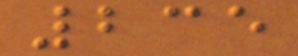235
